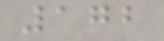172
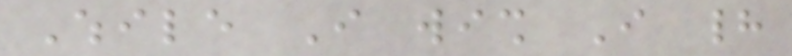While I wish I had
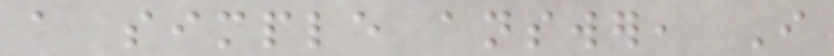a simple answer, I
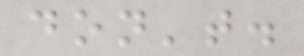don't.
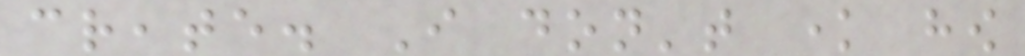create. I don't know how
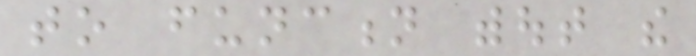to function without the
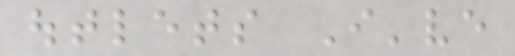outlets I've
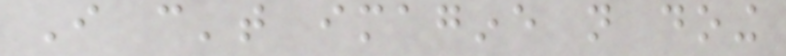I can't imagine not doing
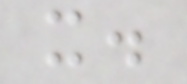it.
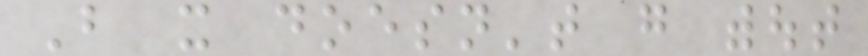But it doesn't go without
